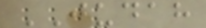JUDAH
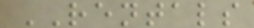RENTALS
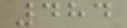484
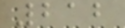212
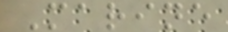Marine
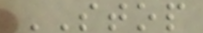STOP
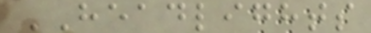HEADLIGHTS
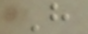H
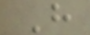H
